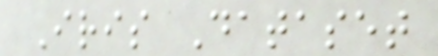Iris Dataset
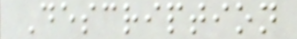Description
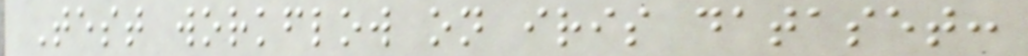Test workflow on iris dataset:
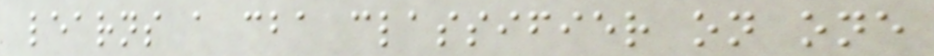learns a cba classifier on one
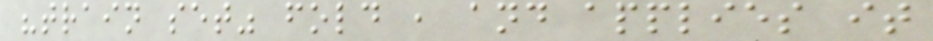"train set" fold , and applies it
